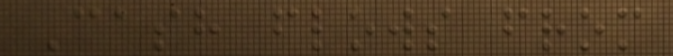Cash flows from
